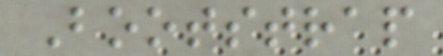Bootstrap
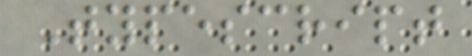Typescript
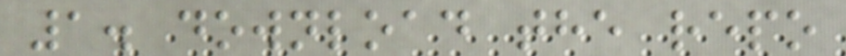1. download the repo
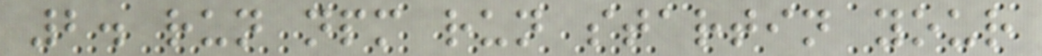2. run npm run startin your
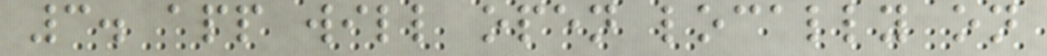3. app will open locally on
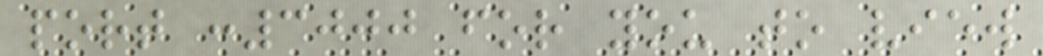port :3000 for you to view
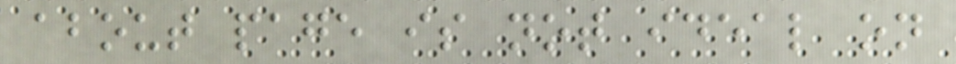about page is not ideal on
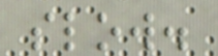slow.
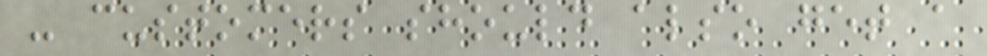- customers should also get a
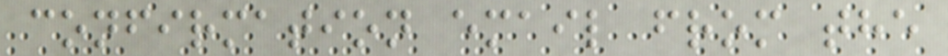confirmation email from the
